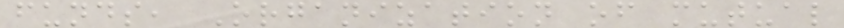funds, Organization of mutual
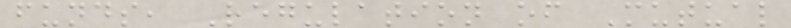funds, Regulation of Mutual
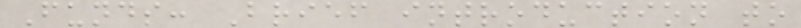Funds: Brief introduction to
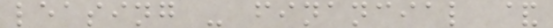leasing - financial &
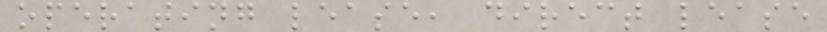operating lease, direct lease
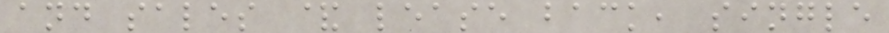and sales & lease back, single
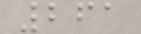261
